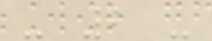- 2 -
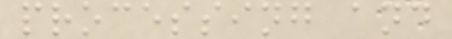processing and
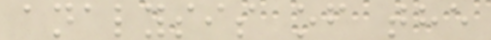analysis of the
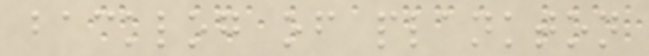backlog of plankton
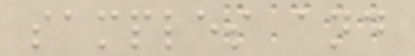samples and
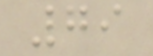79
